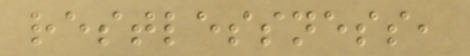restlessness,
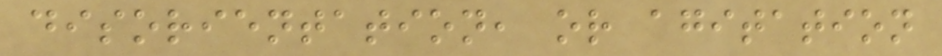disorientation, or agitation
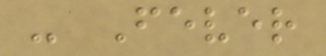- Fever
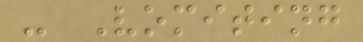- Vomiting
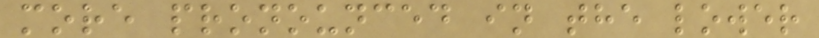more pronounced in the lower
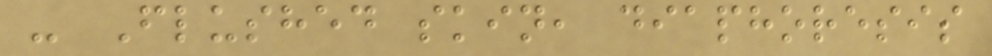- Flushed skin, diaphoresis
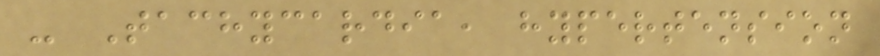- Tachycardia, hypertension
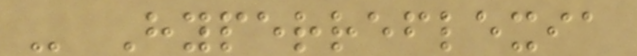- Hyperreflexia
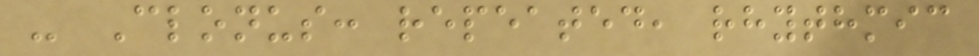- Clonus: repeated, rhythmic
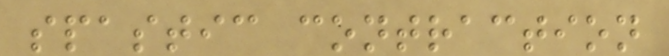spastic contraction
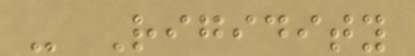- Rigidity
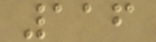116
